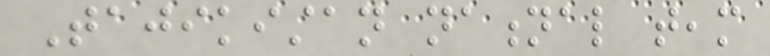Tajikistan national team
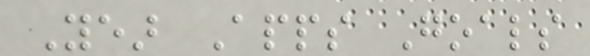Year Apps Goals
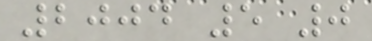2004 5 0
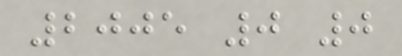2005 0 0
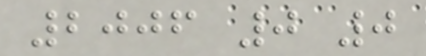2006 0 0
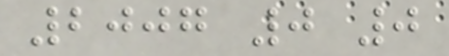2007 0 0
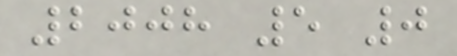2008 5 0
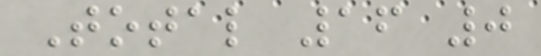Total 16 0
